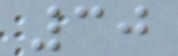30
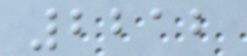2212
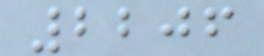2206
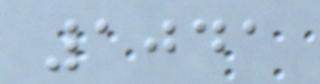1041
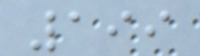199
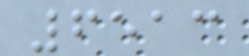6513
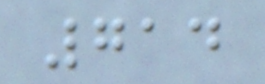714
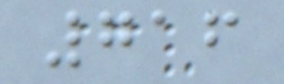716
